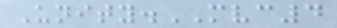Unity.MVC4
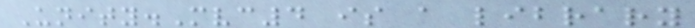Unity.Mvc4 is a library
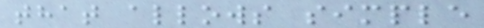that allows simple
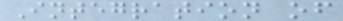Integration of
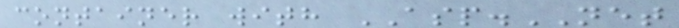container with ASP.NET
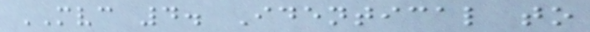MVC 4. Identical to
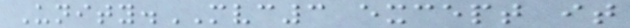Unity.MVC3 except it
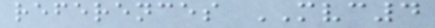references MVC4
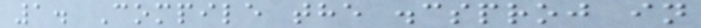1. Compile the .csproj in
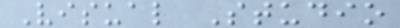Visual Studio
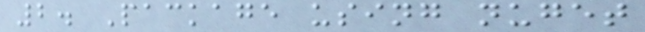2. Package using nuget
